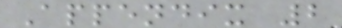Appendix 2
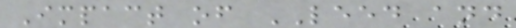Impact of LEED and
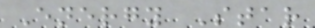Energy Star
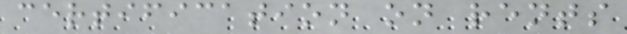certification on rents
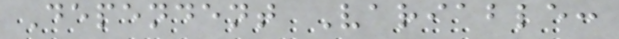Dependent Variable:
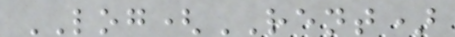LOG(RENT)
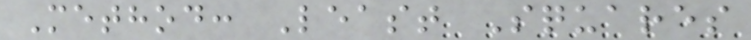Method: Least Squares
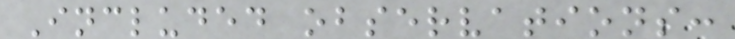Included observations:
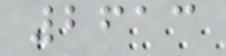2613
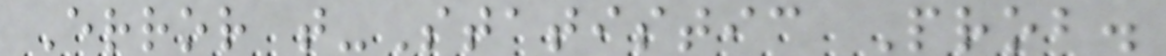Error t-Statistic Prob.
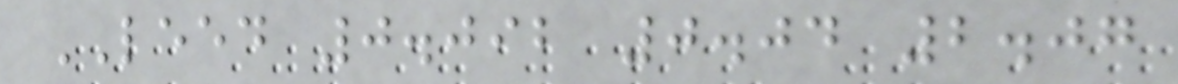LEED 0.092 0.04 2.07
